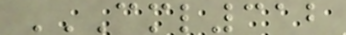CML312
